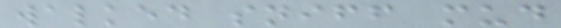walked sniff mud
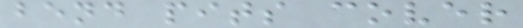bend pits cover
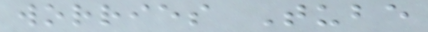worries Tube
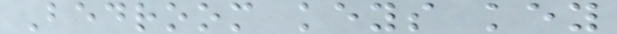Bedroom keys key
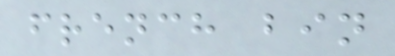french bin
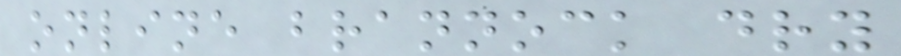online brannock dry
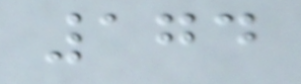174
